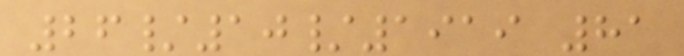26/10/1919 81
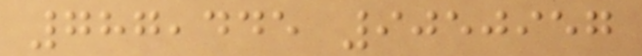787,445 9050957
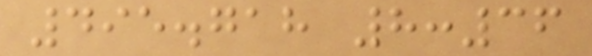495.718 8:36
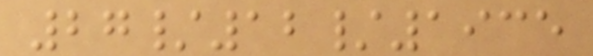27/12/1935
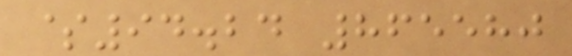$94.24 865580
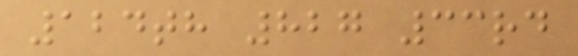124th 827 33rd
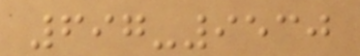697-9530
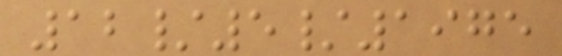12/5/1975
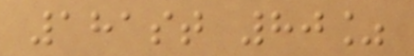181st 80%
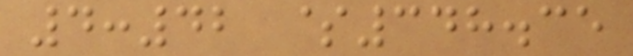4:42 $348.35
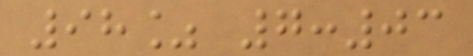98% 7:03
